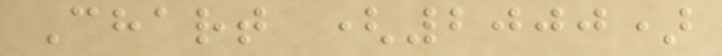Chart (2000)
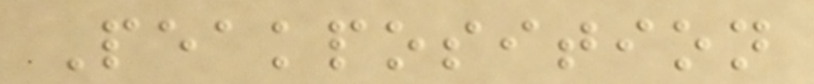Peakposition
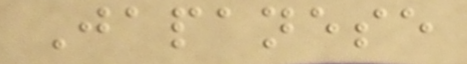Japanese
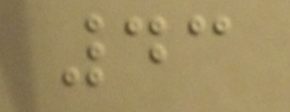43
